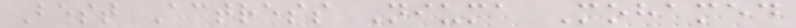Best Actress Niuma Mohamed
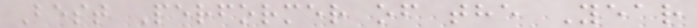Best Performer of the Year
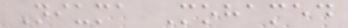Niuma Mohamed
